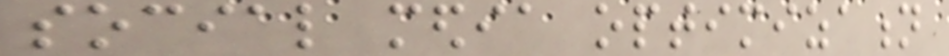social media optimization
